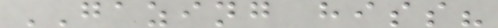GAZING hiss?
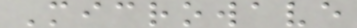Microwave
